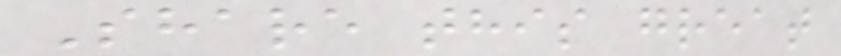Share this great
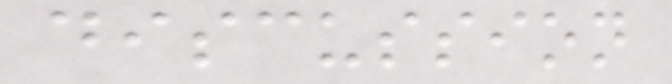discussion
